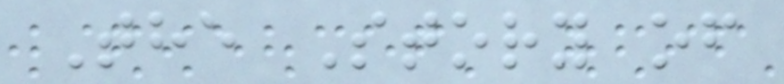The Story of
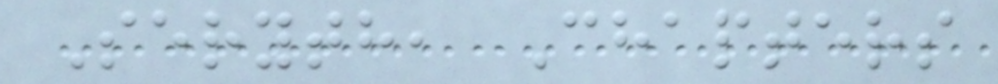Seryth, Chapters
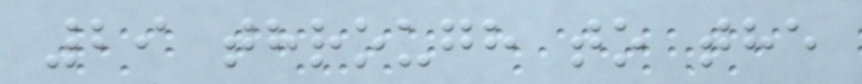29 through to the
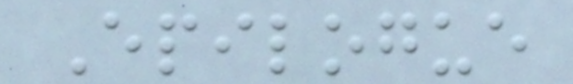Epilogue
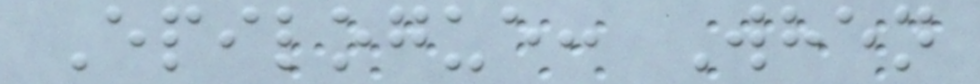Epilogue: When
